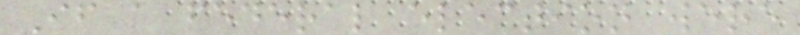If a federal election were
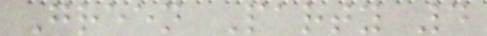Green Party 4
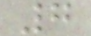7
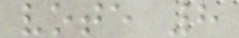vote 8
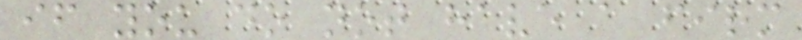if you do not have a firm
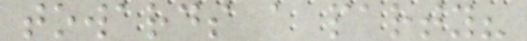towards a party?
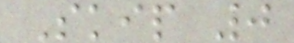Skip 0
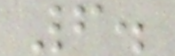6.
